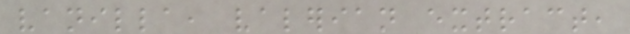vanilla, valerian extract,
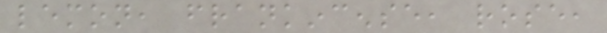lemon, frankincense, rose,
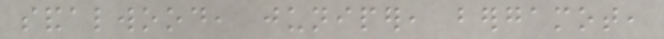sandalwood, juniper, bergamot,
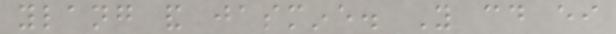ylang and jasmine. You could either
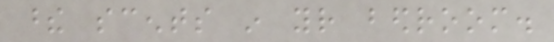these scents in your bedroom.
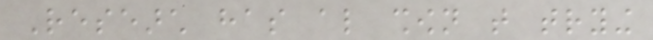Research has also shown that trying
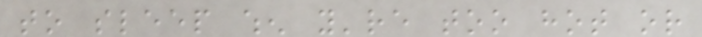to sleep when you're too hot or
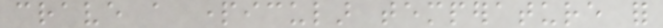crave a particular temperature for
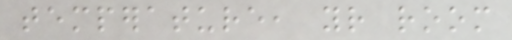temperature, your room
